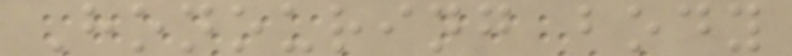Honouring body
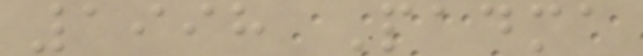1998 Padma
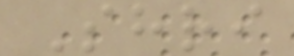Shri
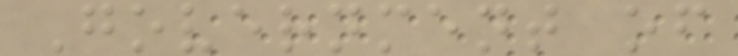Government of
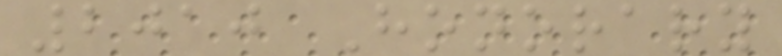2010 Honorary
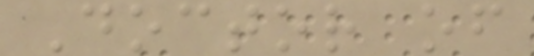Doctor of
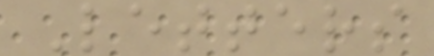Letters
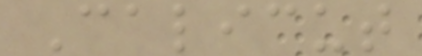Calicut
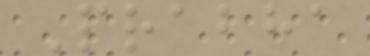Prabha
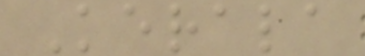Kerala
